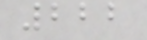222
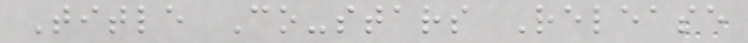Title Co-stars Release
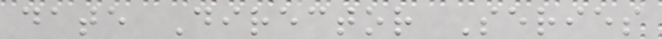date Director Series
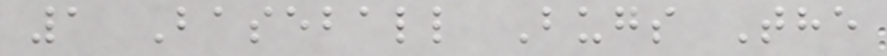1 Baseball Bugs The
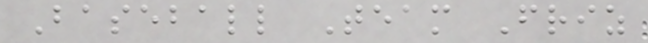Baseball Team Friz
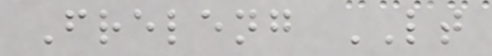Freleng LT
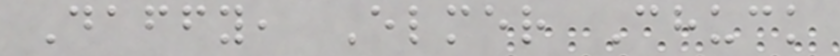Daffy, Elmer Chuck
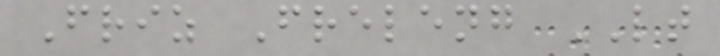Friz Freleng LT
